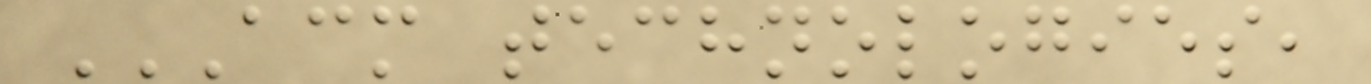ACM TECHNOLOGIES,
